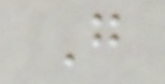G
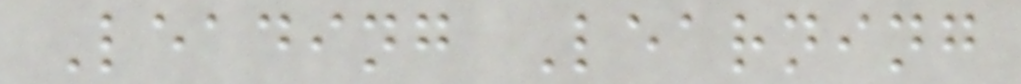Leading Learning
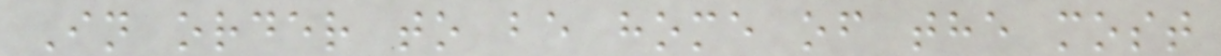In order to be home of the most
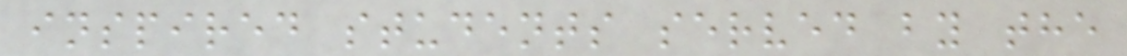inspired students served by the
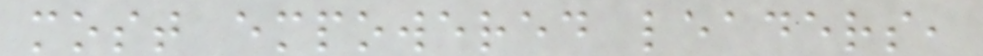most empowered leaders,
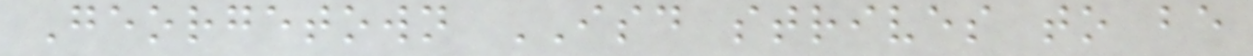Georgetown ISD strives to be
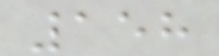158
